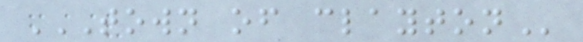TOWN OF CLAYTON
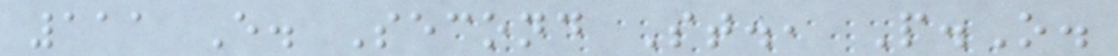111 E. Second St., P.O.
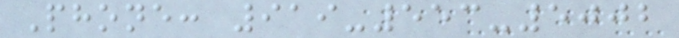Phone: 919-553-5002
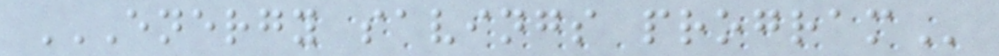ENERGY SAVINGS PROGRAM
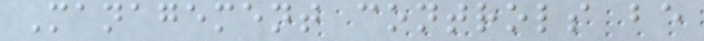Management controls be
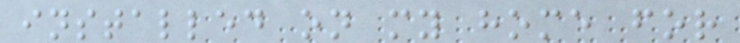installed on my home for
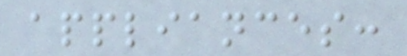appliances:
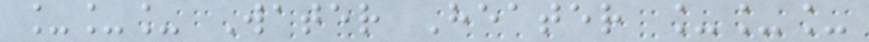___ Water Heater ___
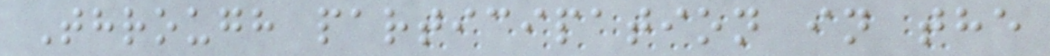Through participation in the
